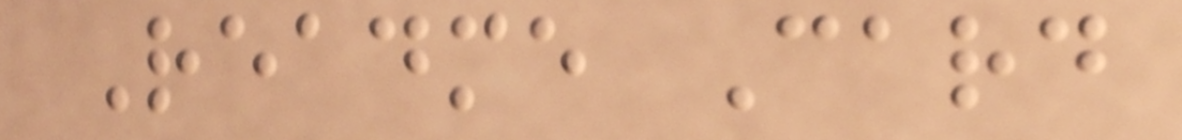Readme Card
